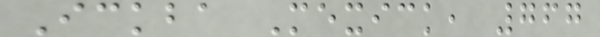Ickba Mexick, 767
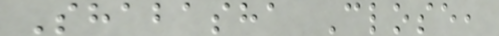Shabasha Close,
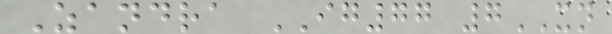Zandra IG77 7XN
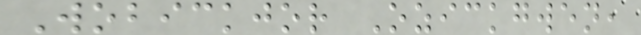Wobickjor Ozickgwen,
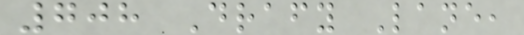708 Drafy Lane,
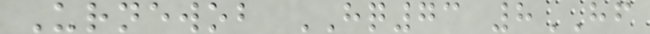Urnewob HQ73 8HF
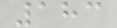183
